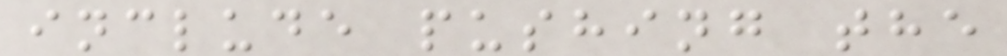include pushing the
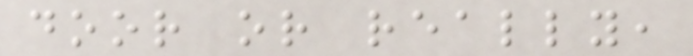door or really,
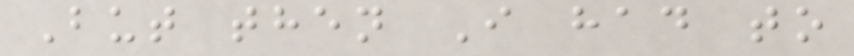But then I had to
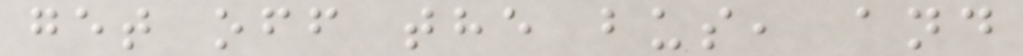get off the bus, and
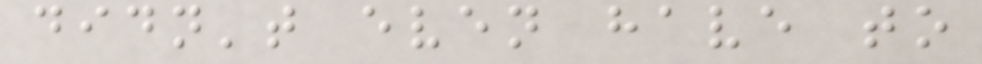didn't even have to
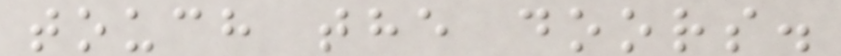touch the doors.
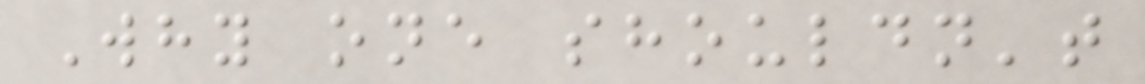Why one shouldn't
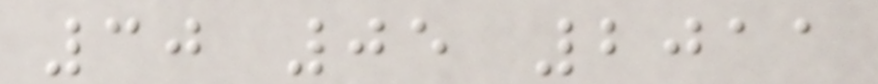30 05 2011
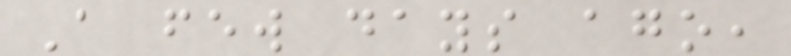A few days ago,
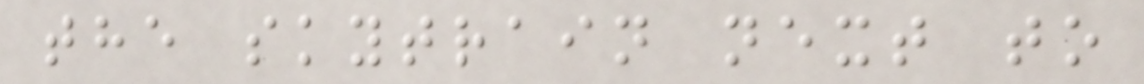the skytrain next to
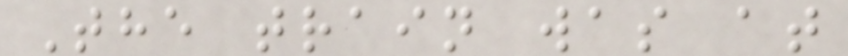The train was at
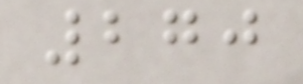270
